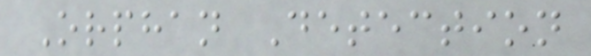Orphan Detection
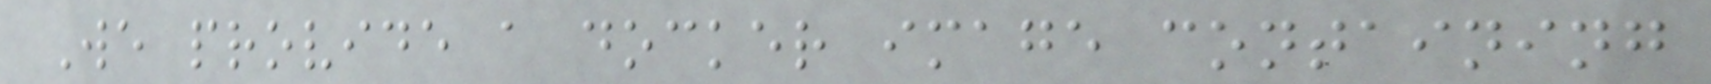We provide a docker image containing
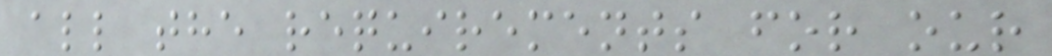all the requirements for our
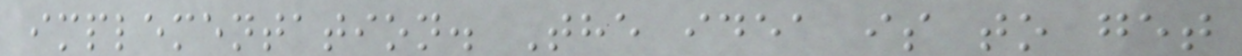implementation. The idea is to get
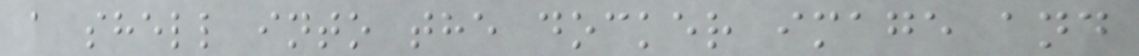a shell into the docker image and
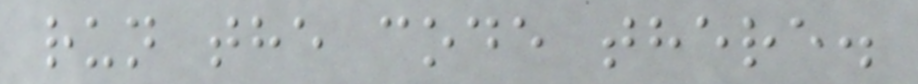run the code there.
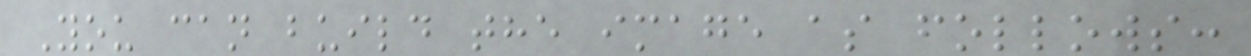You can build the image as follows:
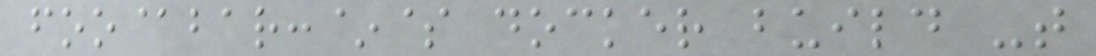foo@bar:~$ docker build -t
